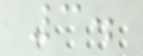3.
